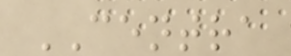CENTRA
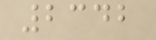2342
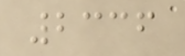2336
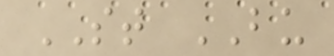ST BU
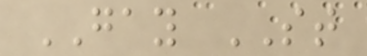GAY ST
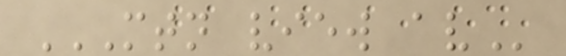MTN VIEW AV
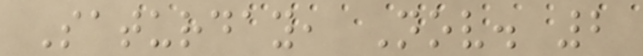Saturday, Nov. 2
